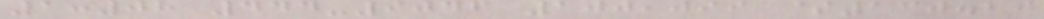1:08 444-9046 100,099 $130.29
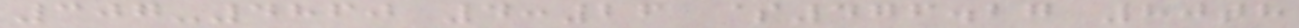307-4860 4:26 $476.27 80th
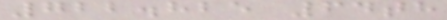722.825 64th
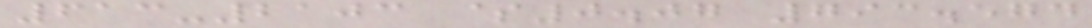613-2103 $0.07 793.574
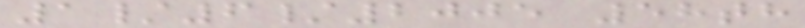1/6/2005 58th
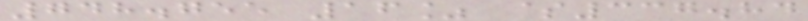748.755 16% $337.84
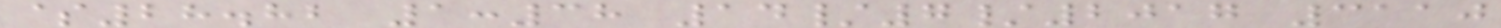$28.82 1:38 14/7/2017 3110
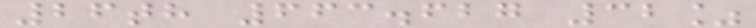26th 663.627 32%
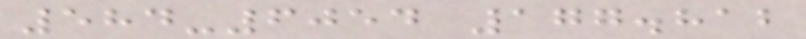584-6054 177.812
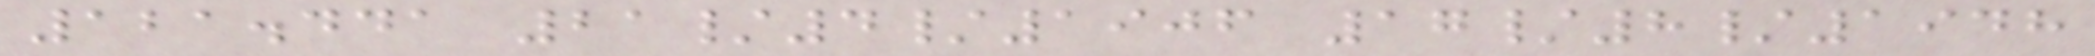121.441 21/4/1906 17/8/1948
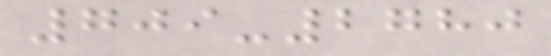709-2780
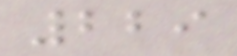229
